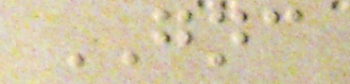GNC
